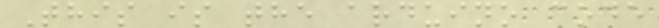This is the arduino code
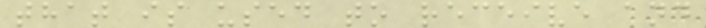that is used to receive and
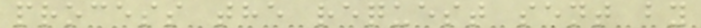process the request sent by
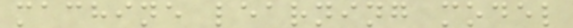machine learning model
